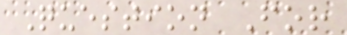Question For
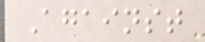Against
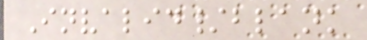Invalid/blank
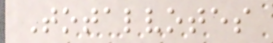Totalvotes
